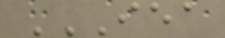IEA
